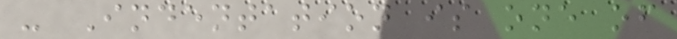- Indentation is one of
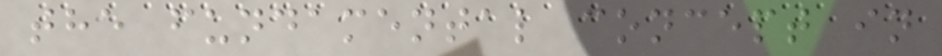the fundamental concept in
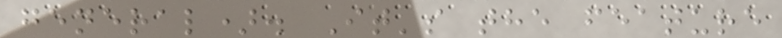general). It's the feature
